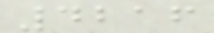4216
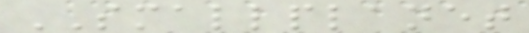SMALLPLANET
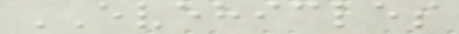EVEHICLES
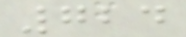724
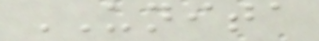UNITA
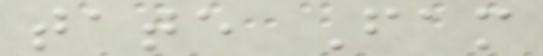tate Fam
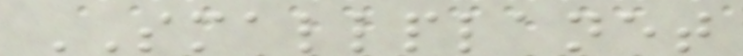SMALLPLANET
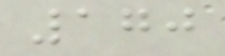170
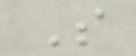S
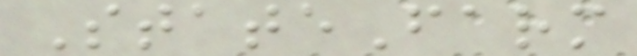StateFarm
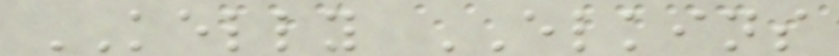KELLY ELKINS
